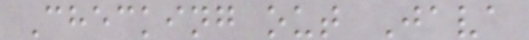Checking out Java
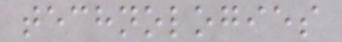technologies
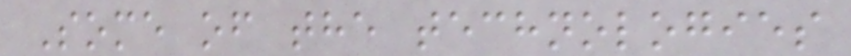Some of the technologies
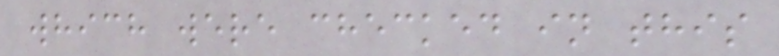which were checked in this
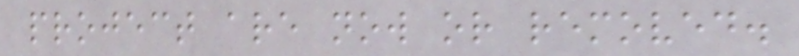project are now or removed.
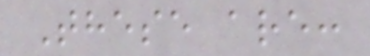These are:
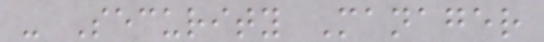- Security Manager
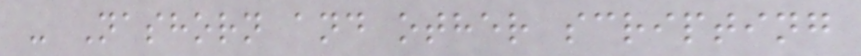- Nashorn and other scripting
